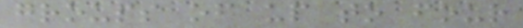groups of up to four
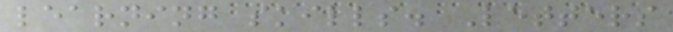learning skills. Letters
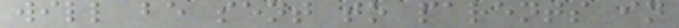will be sent to parents in
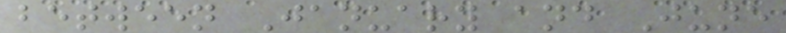between January and June
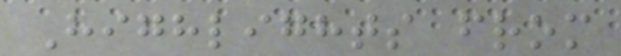Highlights from
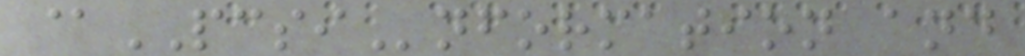@PCSInformation and
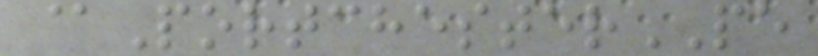@PortchesterPE
